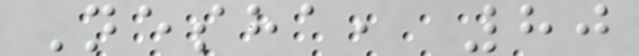Nesha, 80
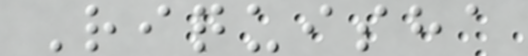Riquisha
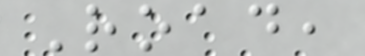Road,
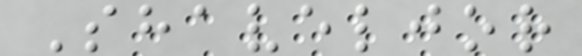Shaveljor
